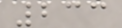233
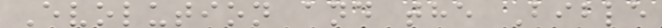Evolution and the Bible
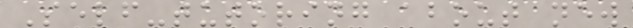Self-tutoring about new
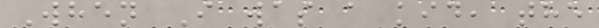When I was a kid, the
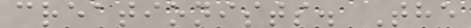creationists. The
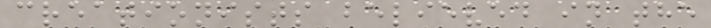creationists believed in the
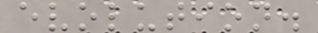evolution.
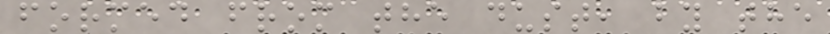formed from the dust, by the
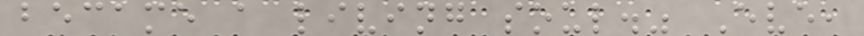became a living soul." Eve,
